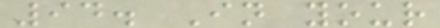94. In your
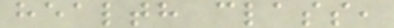health class,
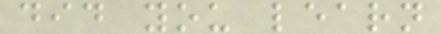did you learn
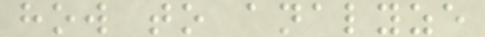how to analyze
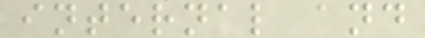internal and
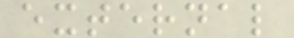external
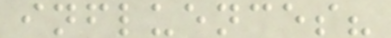influences?
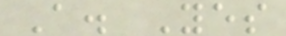A. Yes
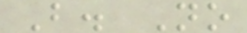B. No
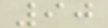90
